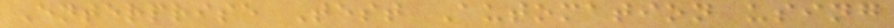Enterprise Test Automation using
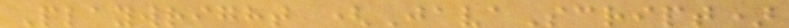Playwright (JavaScript)
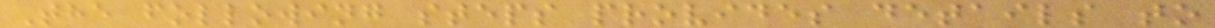The following steps provides details to
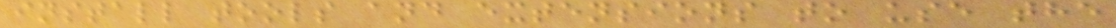install tools and extensions to use the
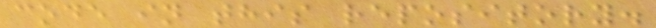code in this repository.
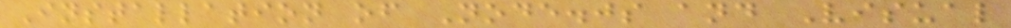Installation of Node.js and Visual
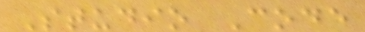Studio Code
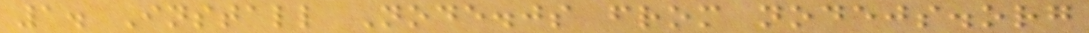1. Install Node.js from nodejs.org
